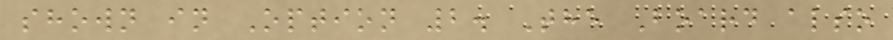shown in Option 2. The Board also
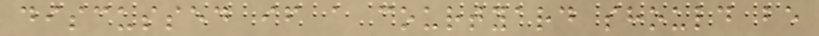discussed if a courtyard should be
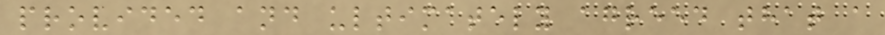provided and ultimately agreed that a
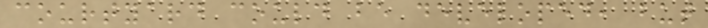courtyard could be developed, but
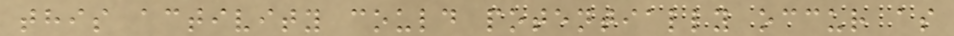this activity could potentially occur as
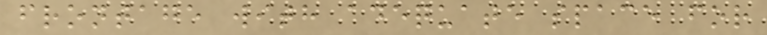frontage with adequate space for
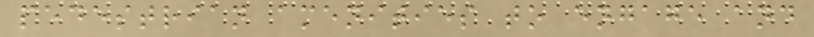pedestrian amenities to engage and
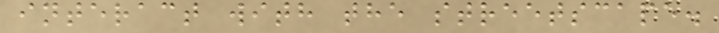interact with the streetscape.
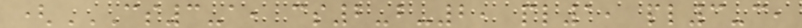(CS3-A, CS2-B-2, PL1, PL3-C,
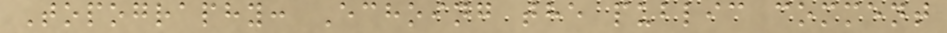Topography: Echoing the public comment
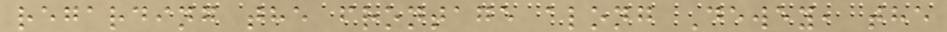regarding the frontage along Dewey, the
